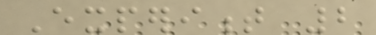Experiment 2
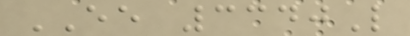EE 3340L
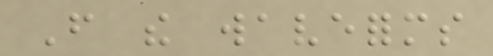From the waveforms
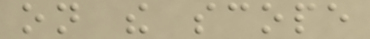on the scope
